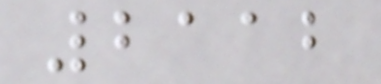2112
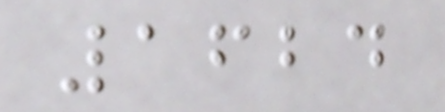1624
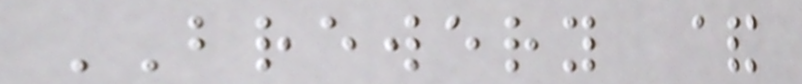BREWERY &
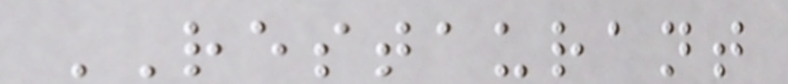RESTAURANT
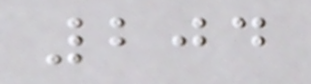204
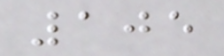105
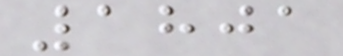1801
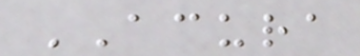ACURA
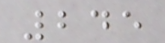245
